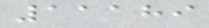11189
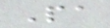Pa
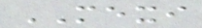MEXI
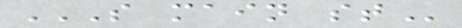S MAIN ST
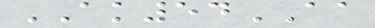AK54AA
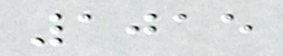1015
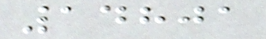14801
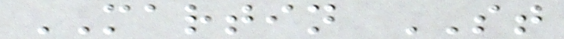MARTIN ST
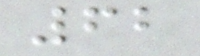62
